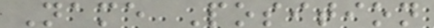Name Position
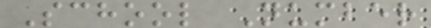School Number
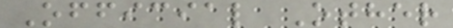Official Other
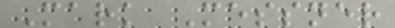Mark Messner
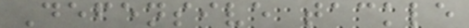Defensive tackle
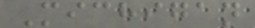Michigan
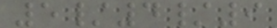5/4/9
